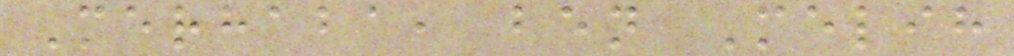Merhaba, ben Melih
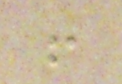!
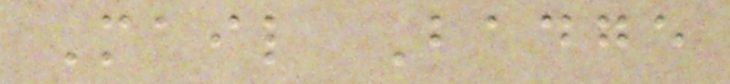Mail Badge
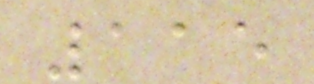115
